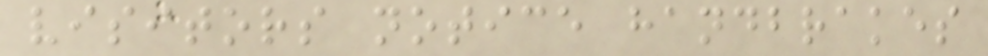visitors notice handbrakes
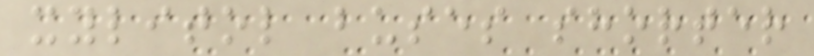xylitol buses shorter
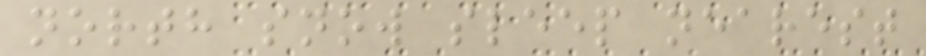north snow sleep nearest
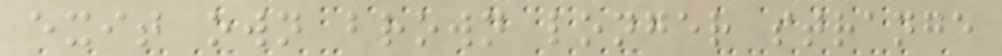exit own brown longer strange
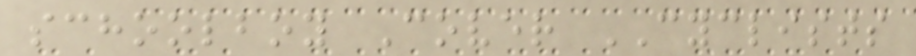schoolboy Cover CYCLISTS
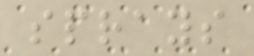sprays
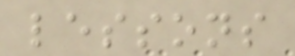lessons
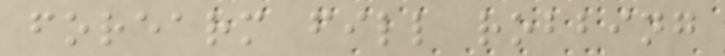forearm fill robbing
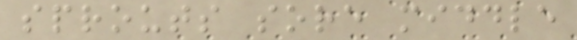sprouts sore middle
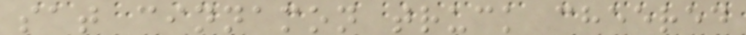sat cinnamon truck cheered
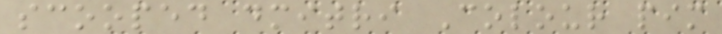scooped dmitri Colour pim
